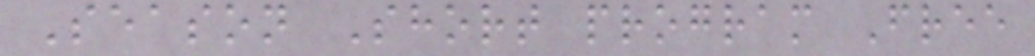Season Short program Free
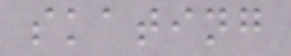skating
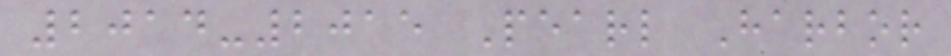2014-2015 Pearl Harbor
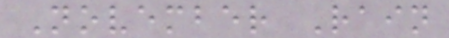November Rain
